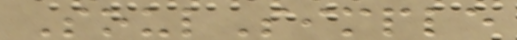SoulSimple
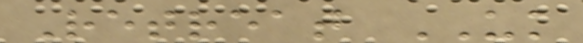Retreat UK
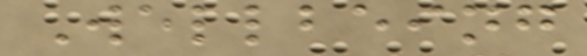Wellbeing
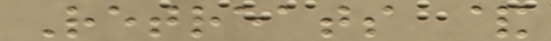Retreats &
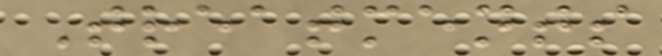Treatments
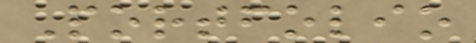Portfolio
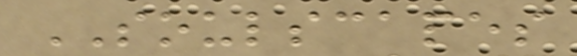SOULSCAPES
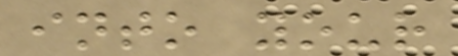into your
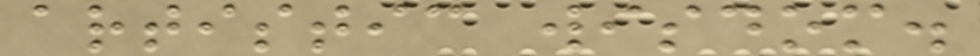artistic wisdom.
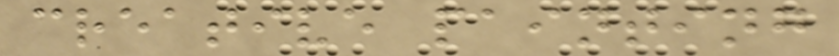creative painting
